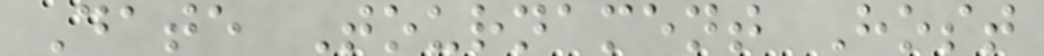Date Tournament Host
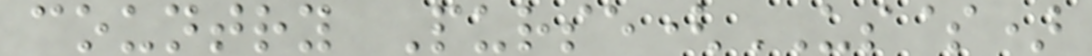country Purse(US$)
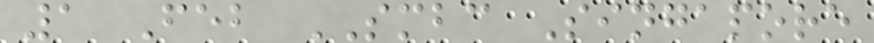1 Feb SMBC Singapore
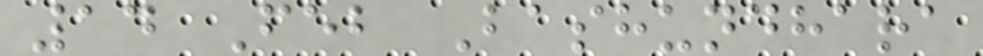14 Feb Bashundhara
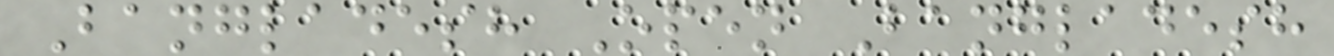Bangladesh Open Bangladesh
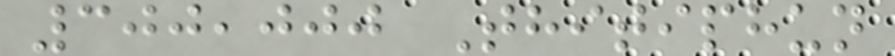300,000 Thitiphun
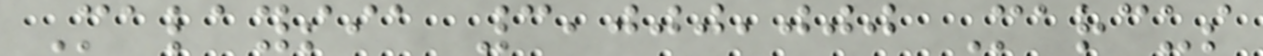Malaysia 3,000,000 Marcus
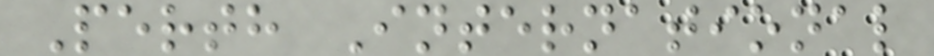Perth International
